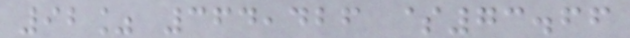92% 364,426 $73.66
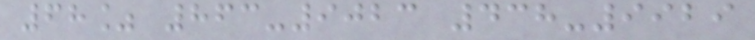68% 863-9023 438-9929
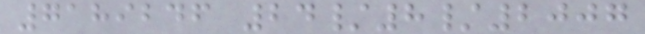7189246 24/8/2007
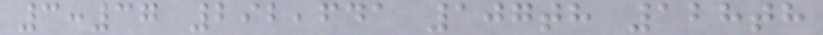3:37 292,641 107th 128th
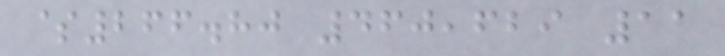$266.80 460,629 11
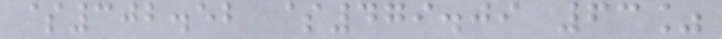$302.52 $479.09 63%
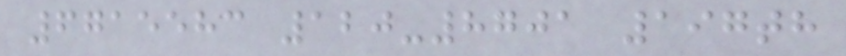6715583 120-8701 197th
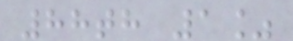88th 1%
